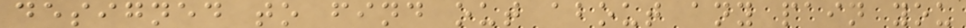designed to find out about any pain you
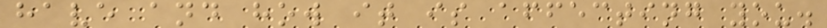have and how it is affecting you.
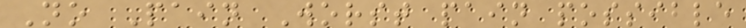No Pain Worst pain possible
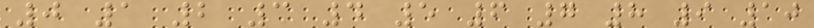0 1 2 3 4 5 6 7 8 9 10
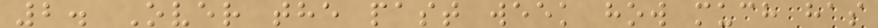2. Over the past week how much has
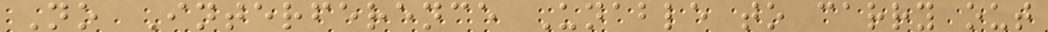No Interference Unable to carry out
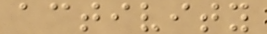activity
